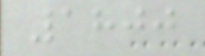1800
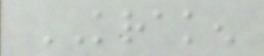KRAKEN
